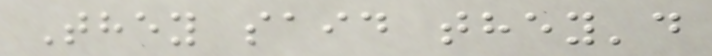They said they'd
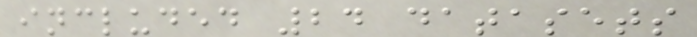included 24 datasets
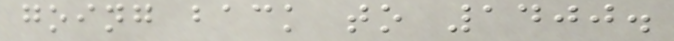going back to 1400.
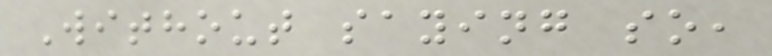Without saying so,
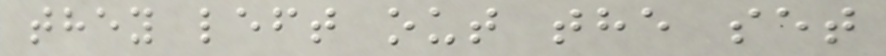they left out the set
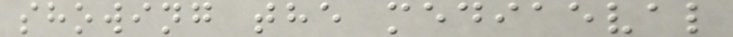showing the mediaeval
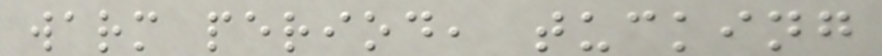warm period, tucking
